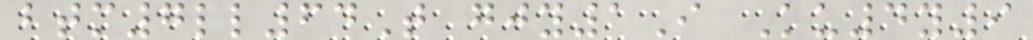btm7ll64T gjy1I Ku4y9
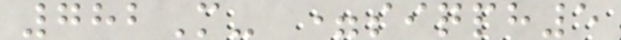782M- =siqph5
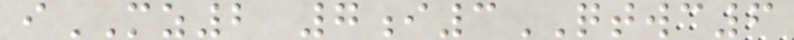iMZ2 7i3QTWC6
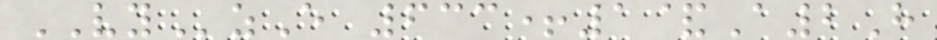VYzE 633+1&A2H
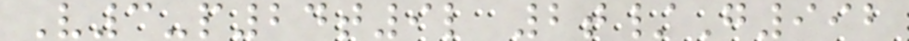V3-p24t9l 2t/G992
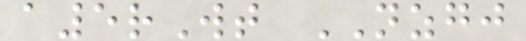a5rWt NZGJ
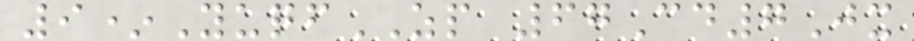9*YuqfZP 67Cd7Jx
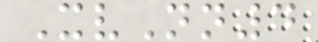XvNn4
